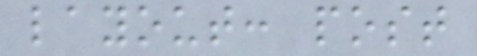layout: post
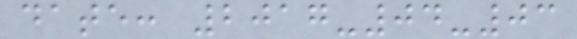date: 2017-04-03
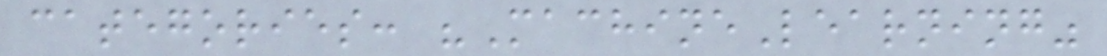categories: "MachineLearning"
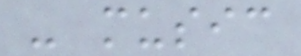- music
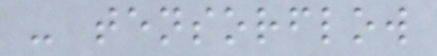- tensorflow
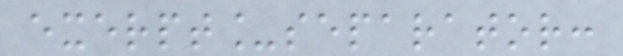exerpt_separator:
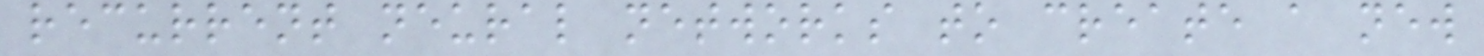recurrent neural networks to create a new
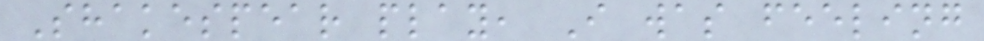Shakespear play, I was feeling
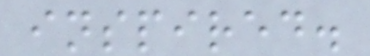inspired.
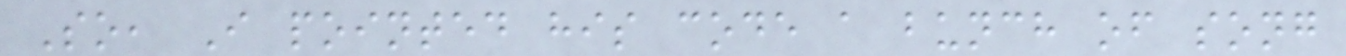So, I pointed his code a bunch of song
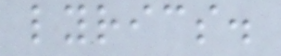lyrics.
